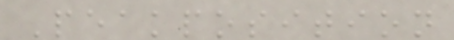Peakposition
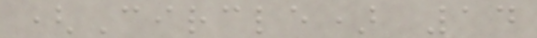(Circle) 14
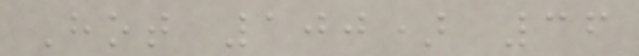Hot 100) 36
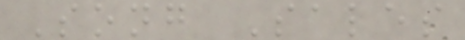Song Sales
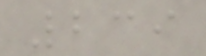239
